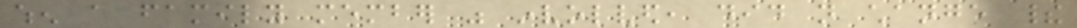when a family member was involved, did not change their
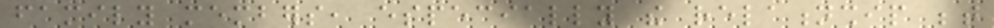family members, especially the relationship between
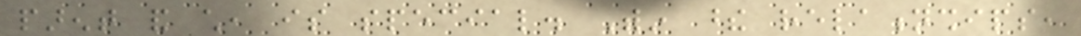parent and child, is special. Within these relationships,
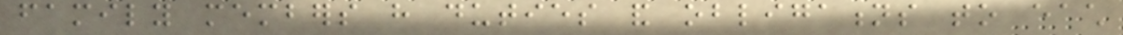family members have duties and obligations to each
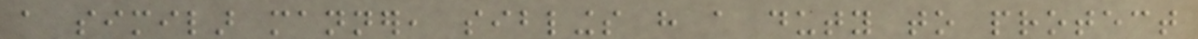a similar manner, siblings have a duty to protect
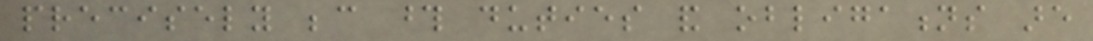precisely because those duties and obligations are
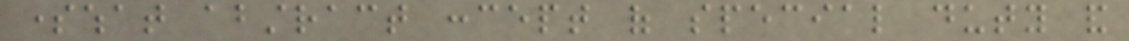somewhat abstract concept of special duty and
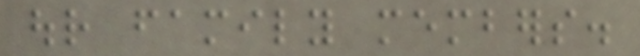our family members.
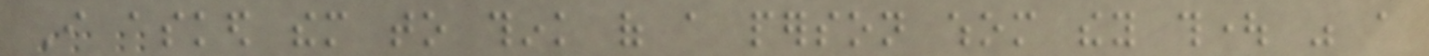I asked them to think of a person whom they thought was a
